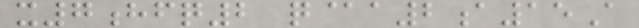x7hfq2 q@a2a15A
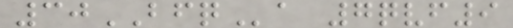30BFQa 7qvf9
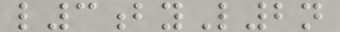l3byL2n
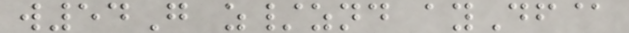w54G z/znd ayDf@
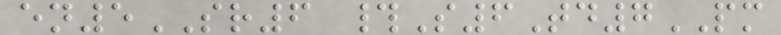en5SR6 #S6Td7PM
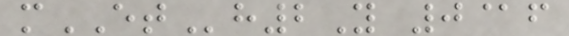mETh2Y 0@f
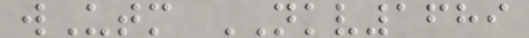wUtm NKV1689
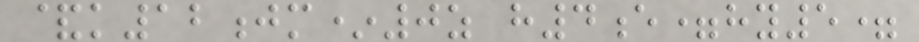&k12jm*0z h4e=hy5=
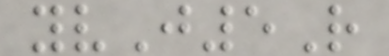yvJ5R
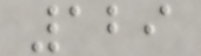129
